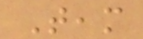Team
